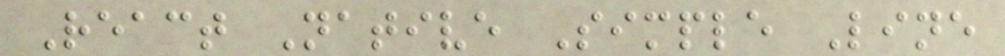React Native Simple Line
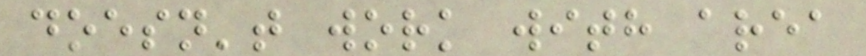doesn't work with area
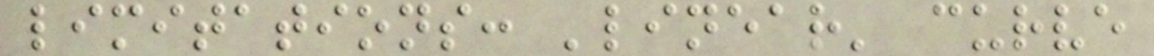limitations: 'linear' curve
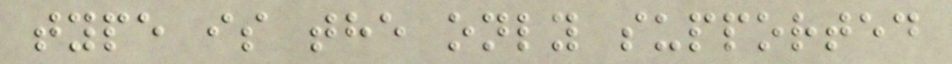type is the only supported
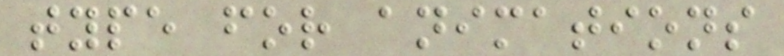type for animations
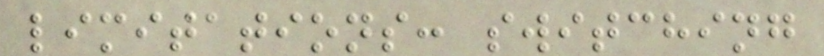limitations: switching
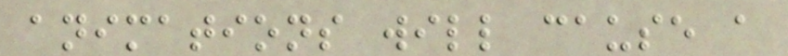animations will cause a
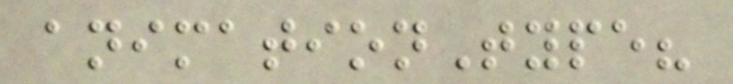animationType?
